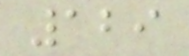129
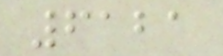6121
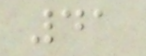41
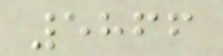5866
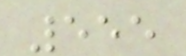555
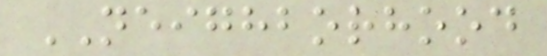NEIGHBORHOOD
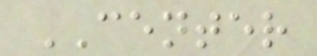CENTER
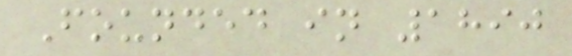Founded in 1890
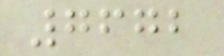7672
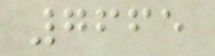7665
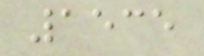1535
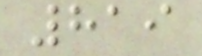819
